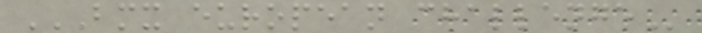BMX EUROPEAN CHALLENGE
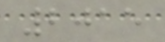2015
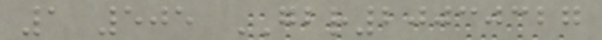1 505 GBR20030327
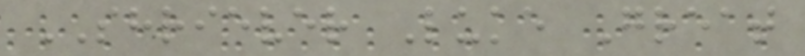SHRIEVER Luke Great
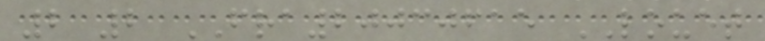2 2 FRA20030615 LOUET
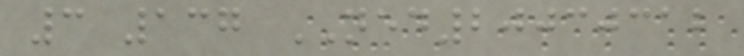3 137 NED20030312
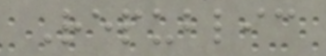Republic
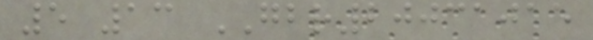5 13 GBR20031015
